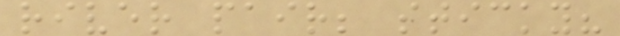river pair; sticky?
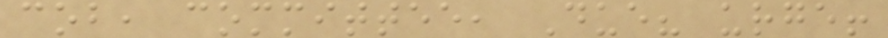cob, committee, Due? urge!
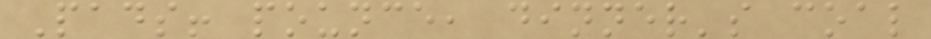Pads! pounce, dinner's coal
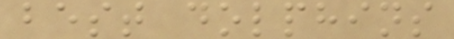best dolphins
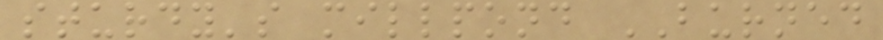sturdy's millpond BURNED
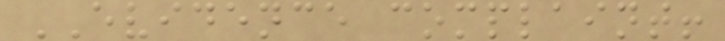EVIDENCE complaint!
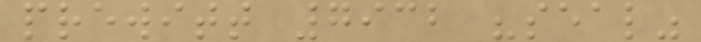prewitt 7932 "seal"
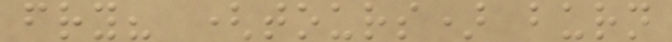fry? (tours) burn
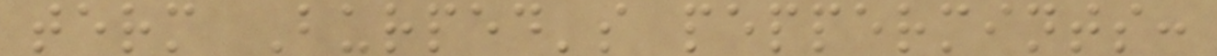term Burped's peppermints:
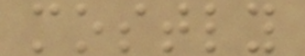mostly
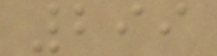299
